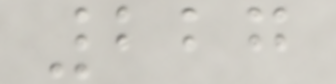227
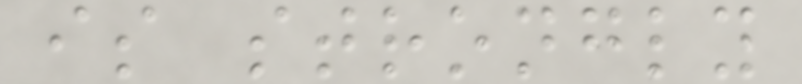is strongly
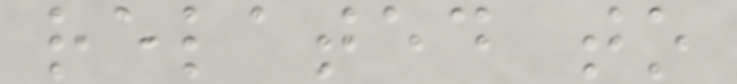related to
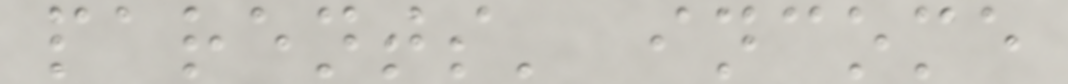parents' income
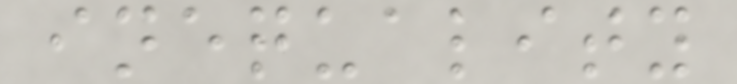inequality
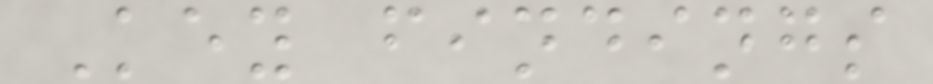Key findings
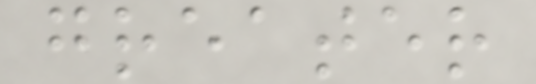greater
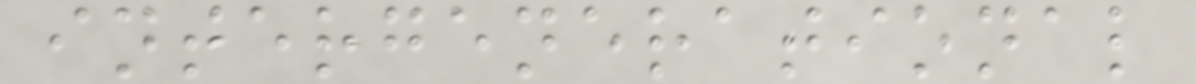intergenerational
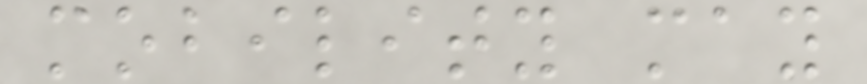mobility may
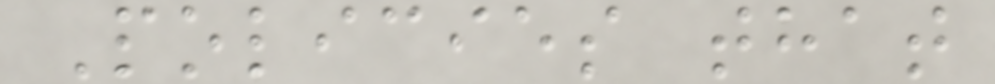Policies that
